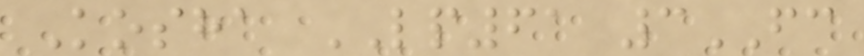Kosha LP61 3FC
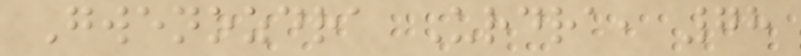Gwenozdra Urdra, 78
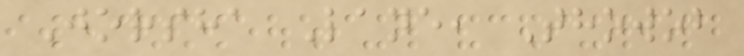Jorsha Lane, Thowob
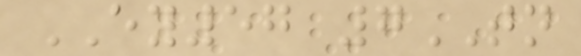EY57 7TN
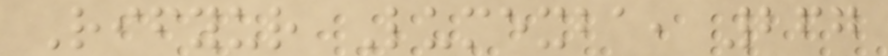Rifyur Lumexba, 267
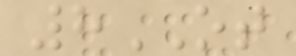8OT
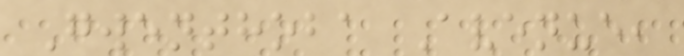Gwenthoba Avenue,
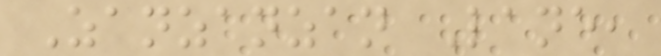Zanzanzan Lane,
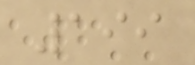199
